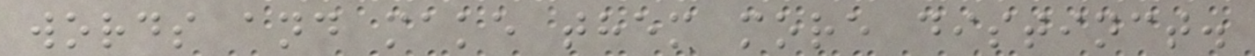words and make them more distinct.
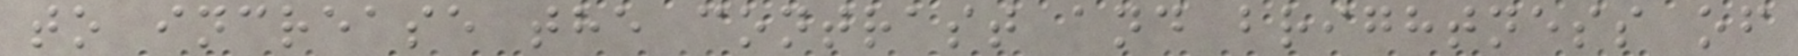to increase the contrast and brightness of
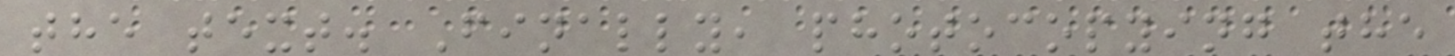the text. Finally, photocopying the
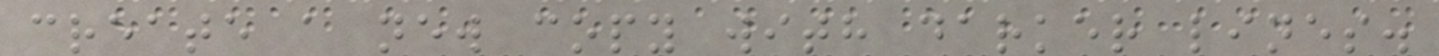create a new copy with darker lines.
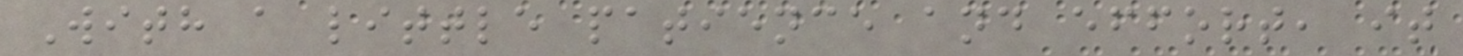With a little patience and effort, it
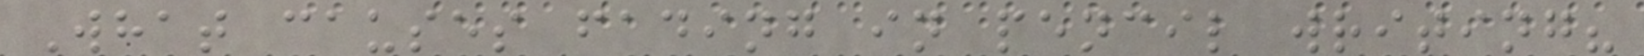What causes fading in pencil writing?
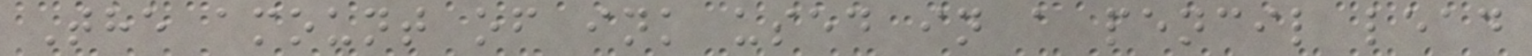The amount of ink used in a pencil lead
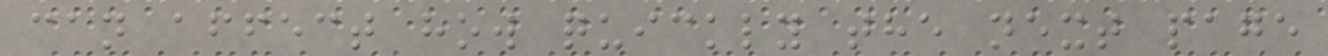can affect how quickly the next page
